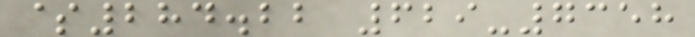$284.22 629-7358
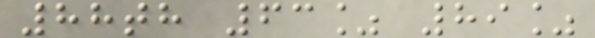88th 63% 89%
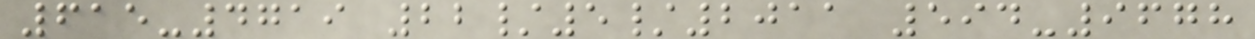615-4719 22/5/2011 594-9678
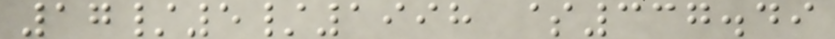17/5/1998 $337.49
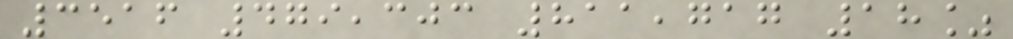3516 479,303 811,717 18%
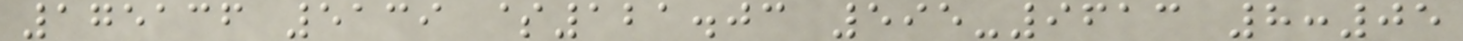175136 5139 $121.03 595-9613 8:05
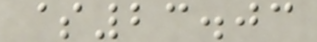$23.03
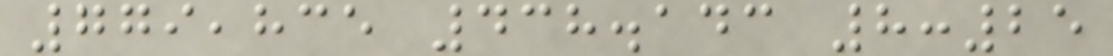779,835 438.143 8:25
